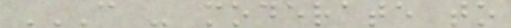C - MODERATE TO
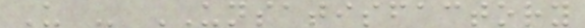U - UNSATISFACTORY
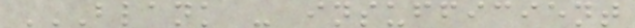BLANK - INSUFFICIENT
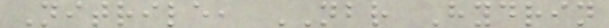Nitrile, NBR Hydrin
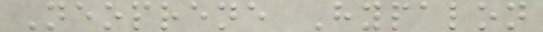Neoprene Hypalon
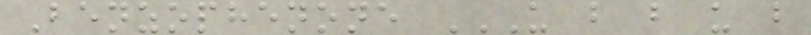Benzophenone U B B U B
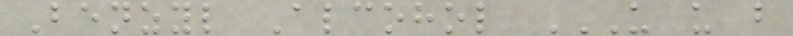Benzyl Alcohol U U B
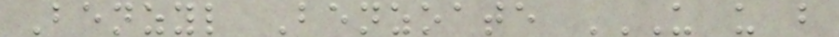Benzyl Benzoate U U B
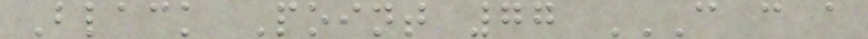Black Point 77 C C A
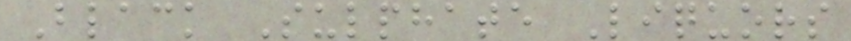Black Sulphate Liquors
